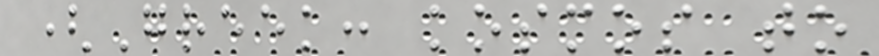(Greek: kosmos to
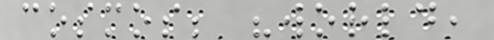cosmos; "world,
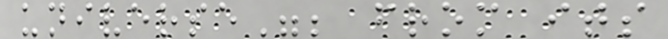universe"; from its
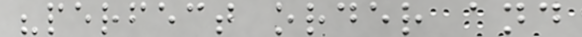"perfect order and
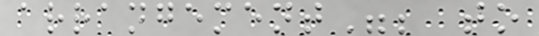arrangement"; to
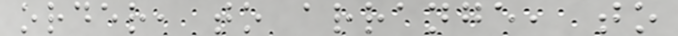order, to arrange, to
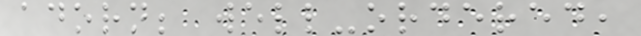adorn; well-ordered,
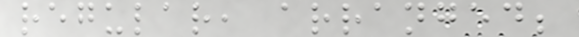regular, arranged;
